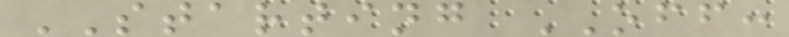STARTING OFF:
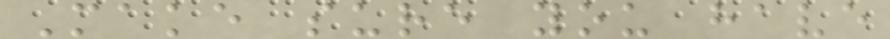Make sure you have
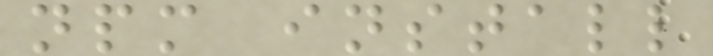npm install
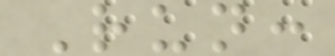Run:
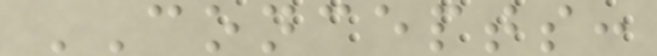CONCEPTS:
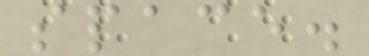space.
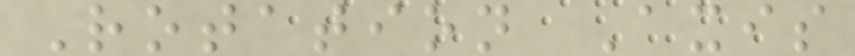Rotation Axis
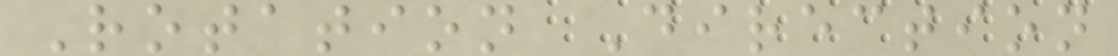Rotation Direction
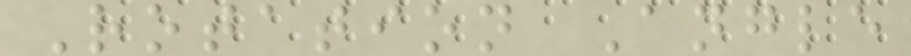Rotation Angle
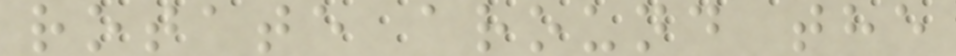rotate around the
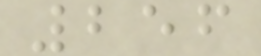256
